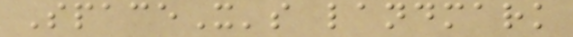SpaceX's landmark
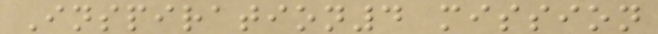Inspiration4 mission
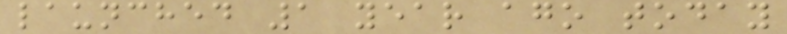launched 1 year ago today
